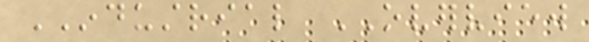INDUSTRIAL OVERVIEW
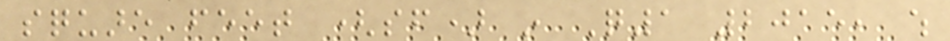square feet (sf) in Q1 2015, which
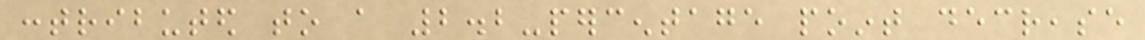contributed to a 2.2-percentage point decrease
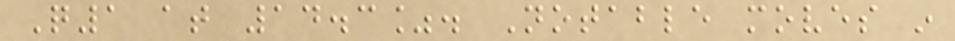Q1 at 14.3%. Notable moves in
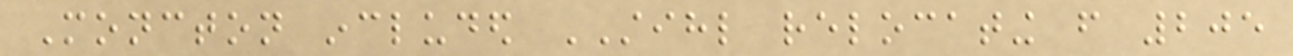Moncton included STIHL relocating from 205
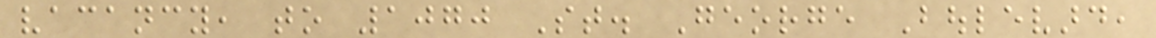vacancy, to 1070 St. George Boulevard,
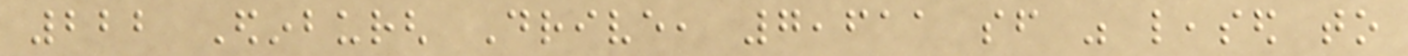222 Edinburgh Drive, 7,611 sf was leased to
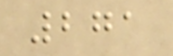271
